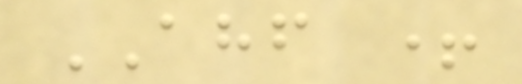AHF +
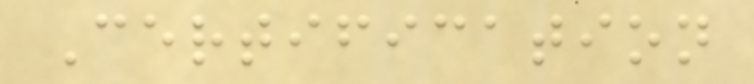Certification
